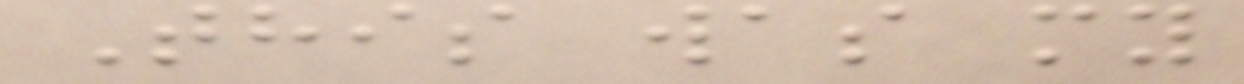This was my
